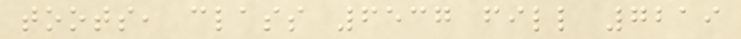toots, class 6537 fill 7219
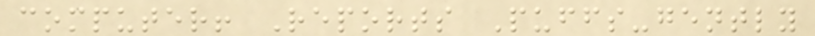computer! Reports Puffs-gently
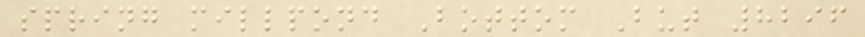spring millpond Bottom But 8296
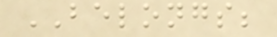BELONGS;
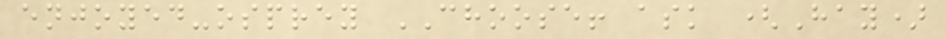enjoyed-osprey CHOOSE! ask (Hay)
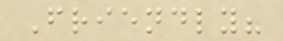Friendly?
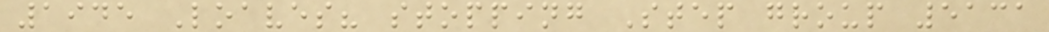1945 Loaves? stopping Step group 5131
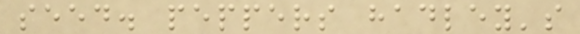seed. peppers hadley's
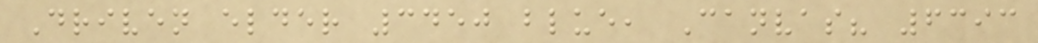Driven elder 3450 blue, Canvas? 6393
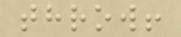throw!
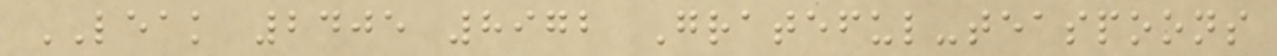LEAK 2405 8972 Grateful-teaspoons
